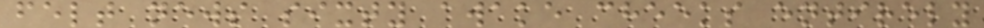felt news sixty awake cheeks entirely
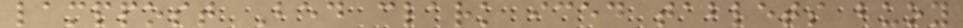lamppost Bed clark iced tablets buoy
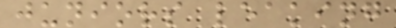juniors leaking
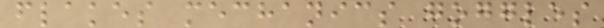flakes mechanics goggles
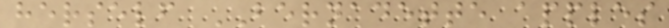herself BERNADETTE apples
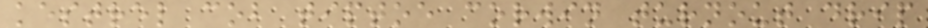kestrel cob tiptoe corwin turnout drip
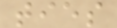ties
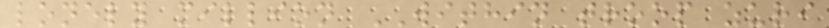lonely million WITHIN troop zuri
